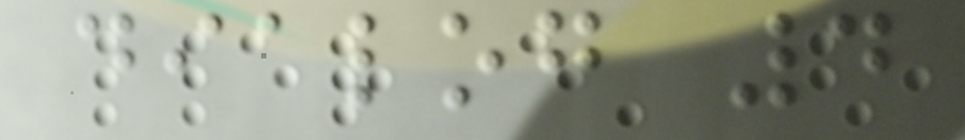dialog 4
